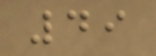49
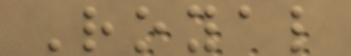Royal
